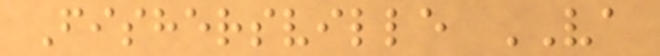Fishersville VA
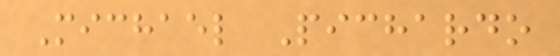Michael Pichardo
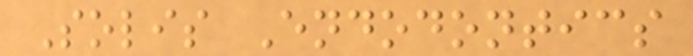Solis Endodontics
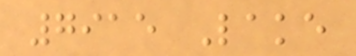7915 Lake
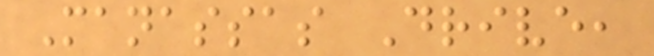Manassas Drive,
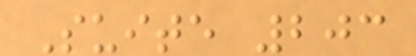Suite 203
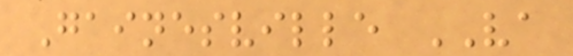Gainesville VA
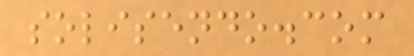solisendo.com
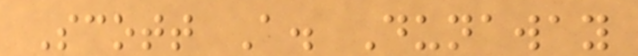Scott A. Dunaway
